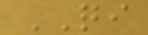QI
